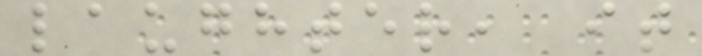laughter, it
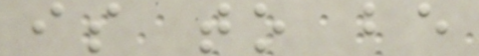is to be
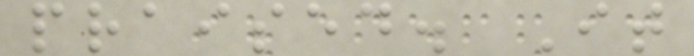praised. It
